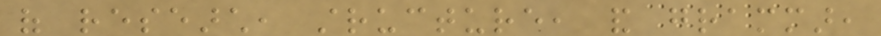of research, structure, and grammar,
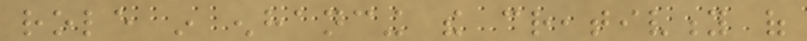role in enhancing the creativity of
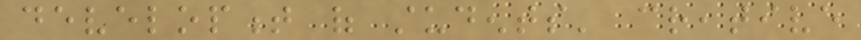development of students' creative
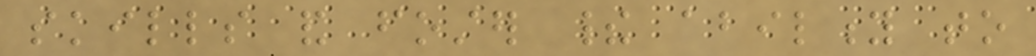skills and foster their ability to
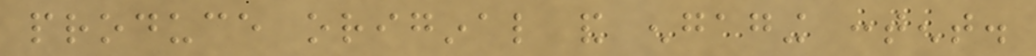produce original and engaging content.
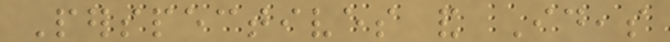Perspectives and Ideas
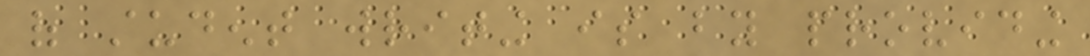of student writing is by providing
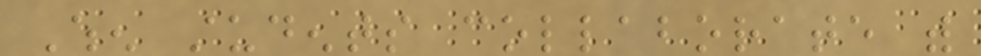When students collaborate with
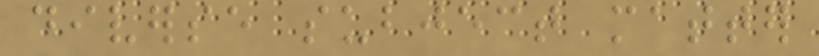diverse subject matter
